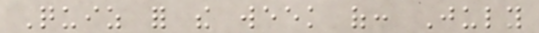Quiz for the week of: July
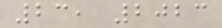23, 2023
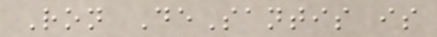Ron DeSantis is
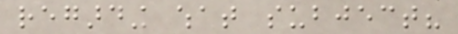regarding what subject?
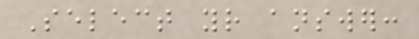Select your answer:
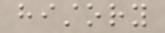history
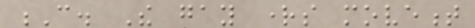C. The gay rights movement
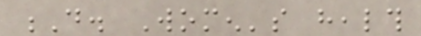D. Women's health
